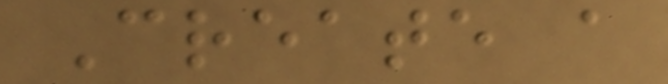Create a
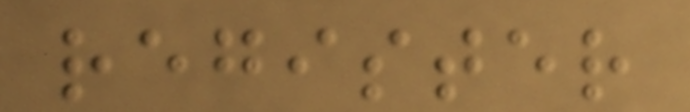register
